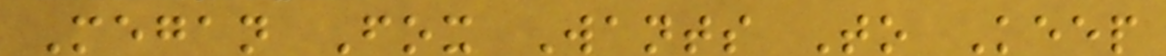Megan Fox Wants To Keep
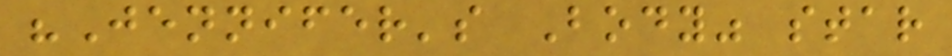"Jennifer's Body" star
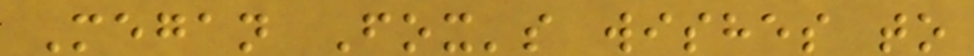Megan Fox's wishes to
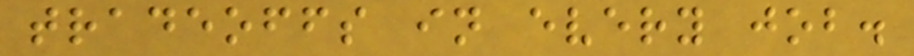tradeoffs in every job.
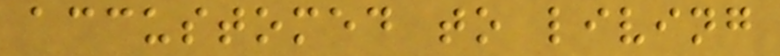accustomed to living
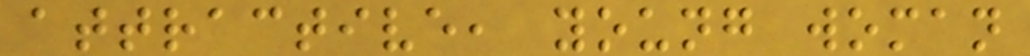attractive, young woman
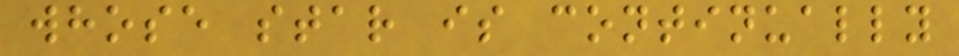whose star is continually
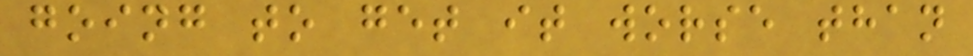going to get it worse than
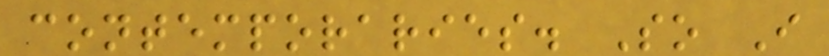contemporaries. So I
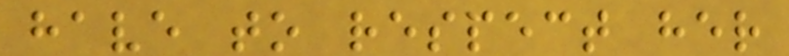have to respect her
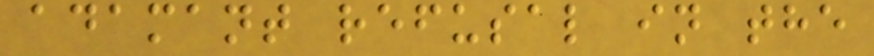adamant refusal in the
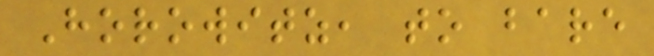Horowitz, to bare
